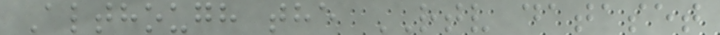Although the RTV dataset
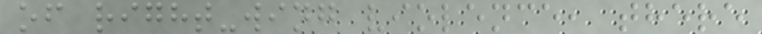of right-wing violence, there
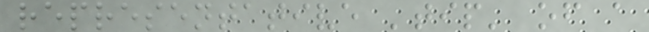representative 'tip' of a
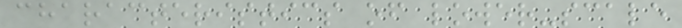characteristics of lower-scale
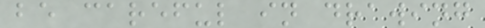be careful in drawing
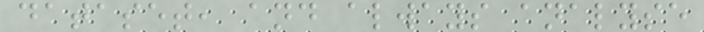dataset, and always analyse
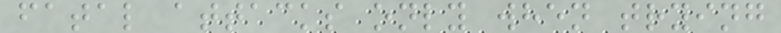fatal attacks only when trying
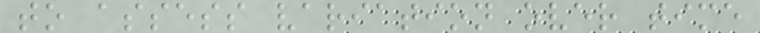to assess variation over time
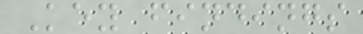Key findings
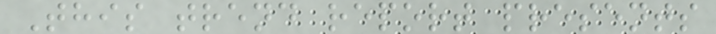This trend report presents
